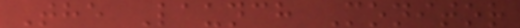The Launch Monitor
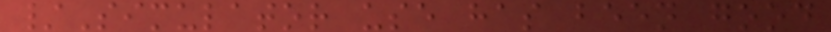/Simulator use has been good
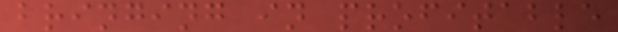bringing in profitable
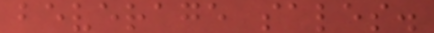beverage sales.
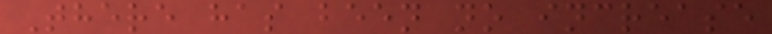There has been no increase
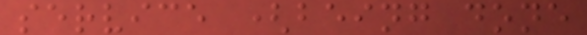service (being done
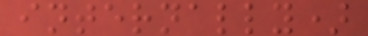internally)
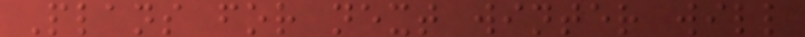Plans for next winter will
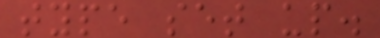type set up.
